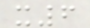x6
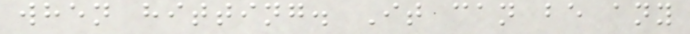when hitting. It can be any
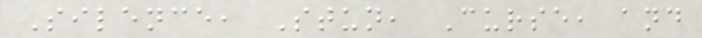Silence, Stun, Curse, and
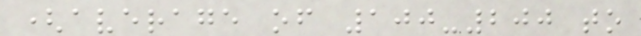(average of 100-200 to
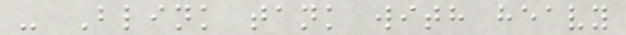- Blink tank with heavy
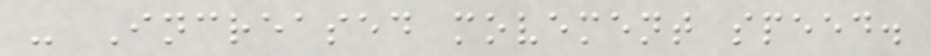- Increased movement speed.
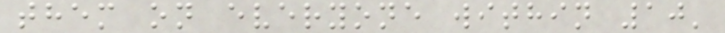them on everyone within 10'
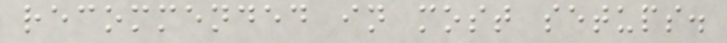recommended in most setups.
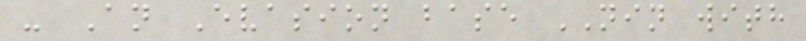- An Evasion base NIN with
